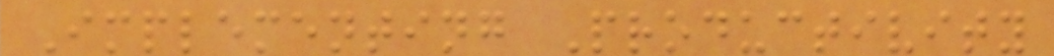Implementing Productivity
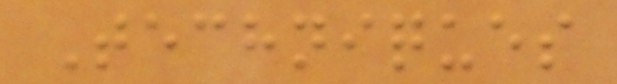Techniques
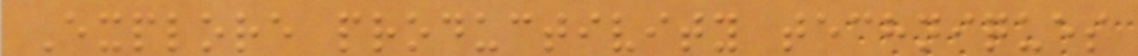Explore productivity techniques
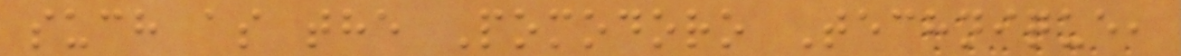such as the Pomodoro Technique,
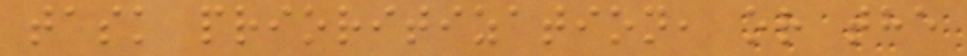task prioritization, or the
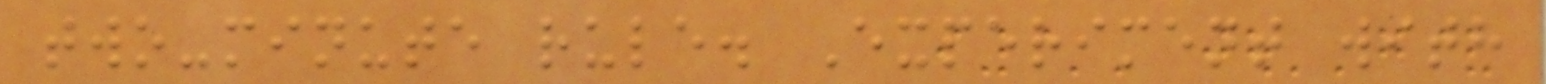two-minute rule. Experiment with
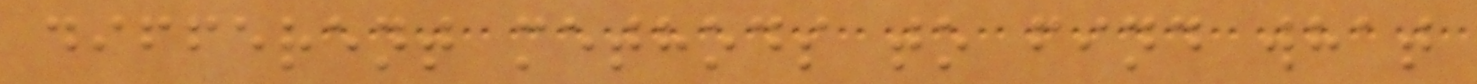different methods to find what
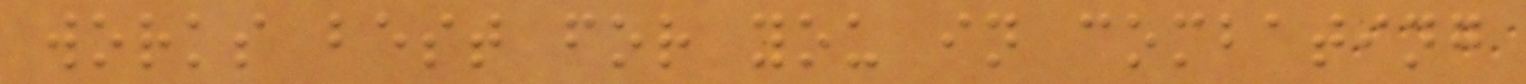works best for you in combating
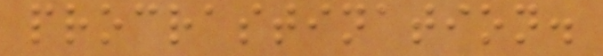procrastination.
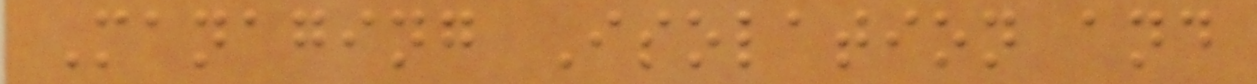Managing Isolation and
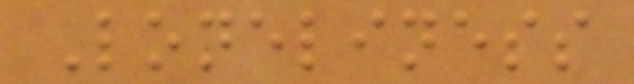Loneliness
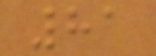81
